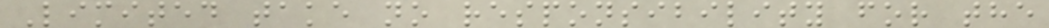Limited take no responsibility for the
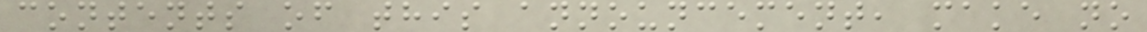contents of this announcement, make no
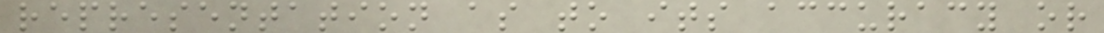representation as to its accuracy or
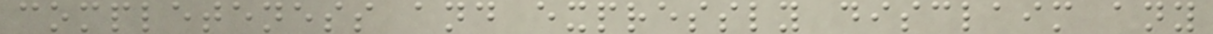completeness and expressly disclaim any
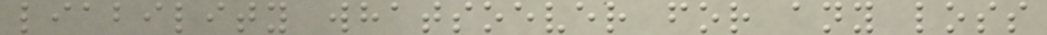liability whatsoever for any loss
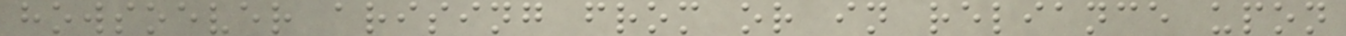howsoever arising from or in reliance upon
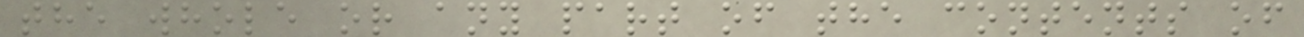the whole or any part of the contents of
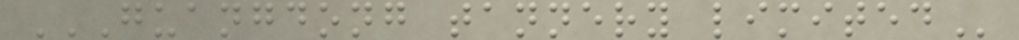GUANGDONG TANNERY LIMITED
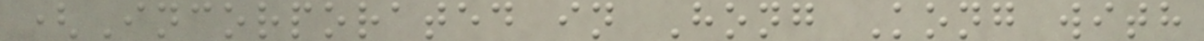(Incorporated in Hong Kong with
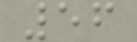56
